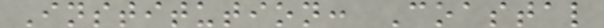Institution: Coastal
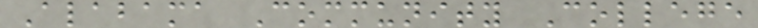Alabama Community College
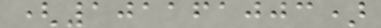(101161003)
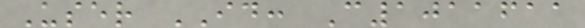User ID: C1011611
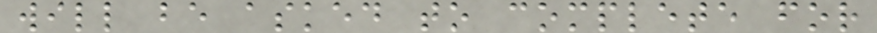will be asked to complete for
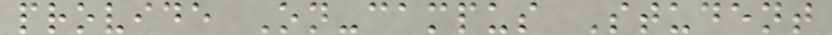provide On-campus Student
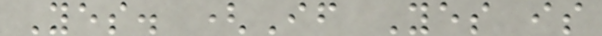Yes. (If Yes is
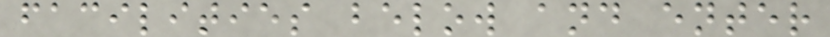facilities below and enter
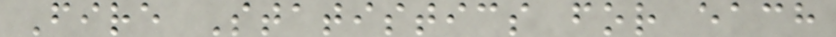Fire Statistics for each
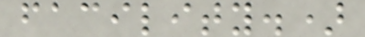facility.)
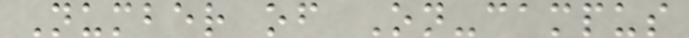Number of On-campus
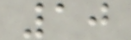10
